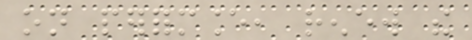on performance, renew the
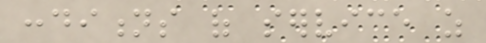conditions of service as
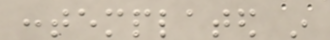contemplated in
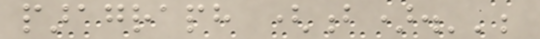paragraph (b).'';
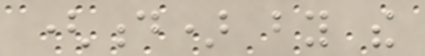(d) by the
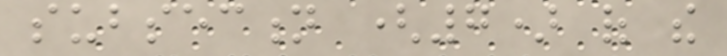subsection (7) of the
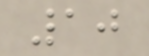10
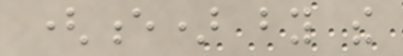(e) by the
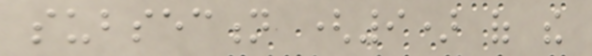subsection (9) of the
